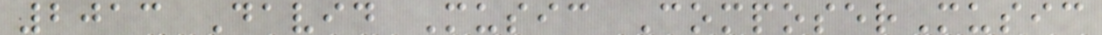2013 David Music ComposerMusic
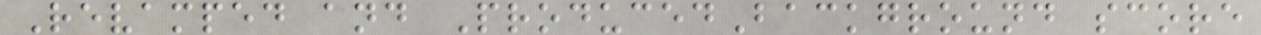Revamped and ProducedBackground score
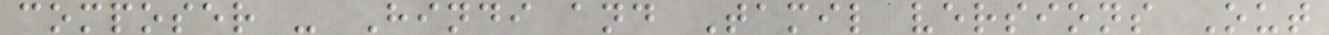composer - Hindi and Tamil versions Out
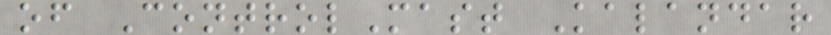of ControlMast Kalandar
